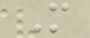M
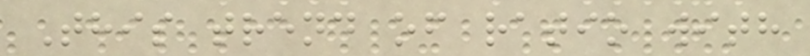This trend of ratio with
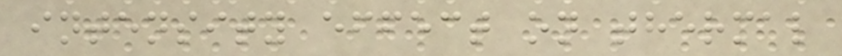intensity effect on thermal
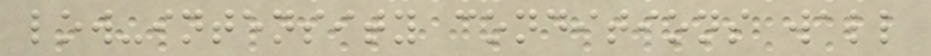low-intensity conditions wall
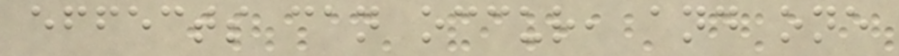effects can occur, and one
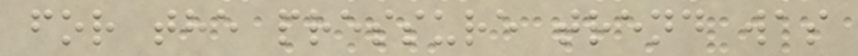for the pressure trend was
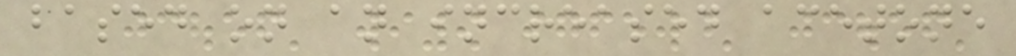based on an increased acetone
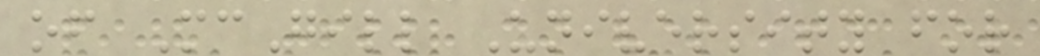of McGill University for
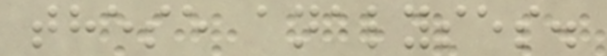these analyses.
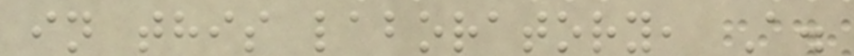in this laboratory, A.
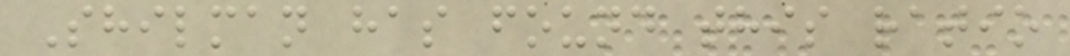Shilman has found this ratio
